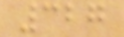327
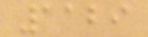1129
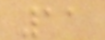11
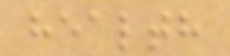health
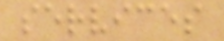services
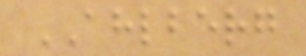AHLBERG
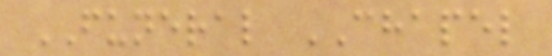FUNERAL CHAPEL
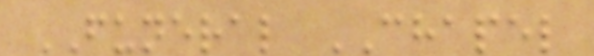FUNERAL CHAPEL
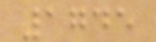1745
